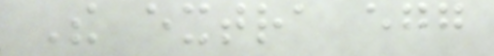The extra egg
